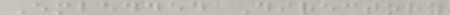Embedded Directory
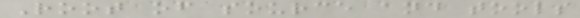Root of source and tools
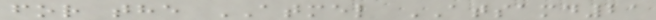for the ATMEL ATSAMD21
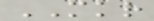MKR
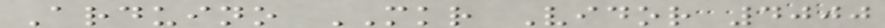Arduino MKR Vidor 4000
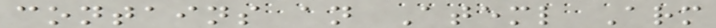contains an Ateml Arm
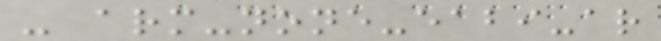- arm-none-eabi-ar
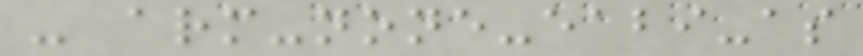- arm-none-eabi-as
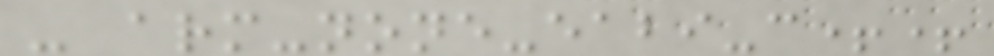- arm-none-eabi-c++
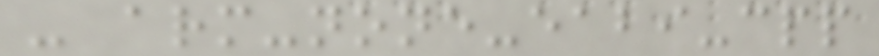- arm-none-eabi-cpp
